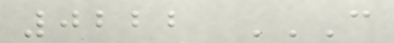0222 C
